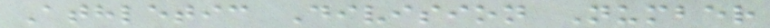Athletic Division Number
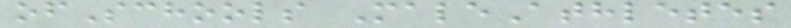ofSchools MaleAthletes
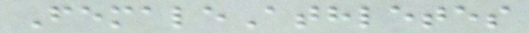FemaleAthletes
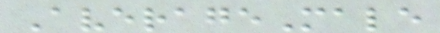AverageMale
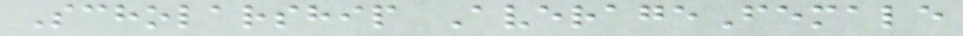Scholarship AverageFemale
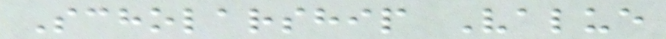Scholarship Value
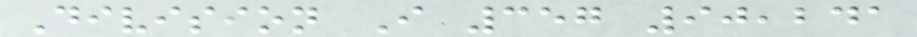Division I 357 90,241
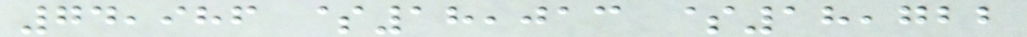74,986 $18,013 $18,722
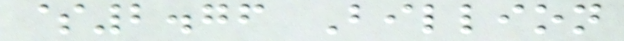$2.76 Billion
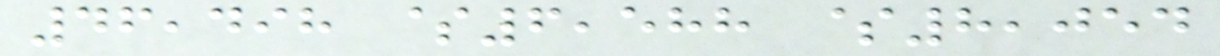46,498 $6,588 $8,054
